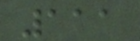111
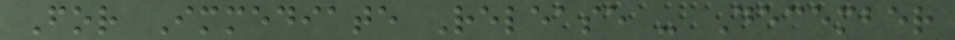For Immediate Release - December
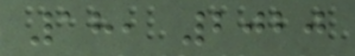18, 2020
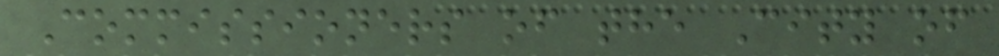Commissioners of the City of
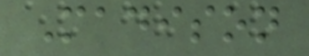Madison
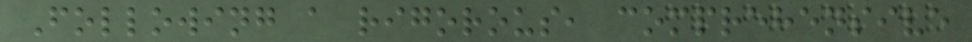Following a rigorous, comprehensive
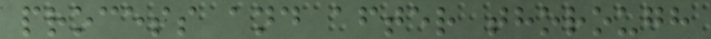process and after thorough
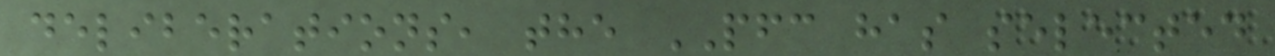deliberations, the PFC has selected
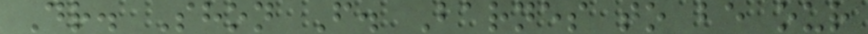Dr. Shon F. Barnes to be our
